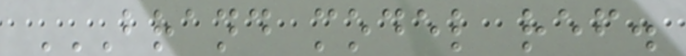BRAND MODEL REF.
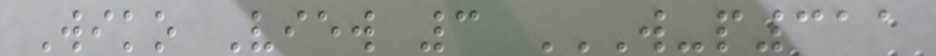Wiko View 3 W-P311
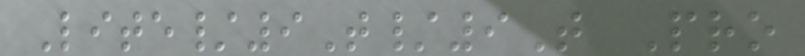Lite/9T/9T Pro
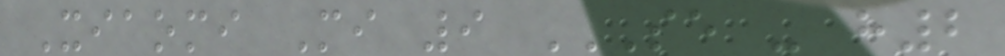Xiaomi Mi 9 SE - H2
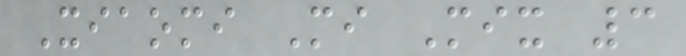Xiaomi Mi Mix 3
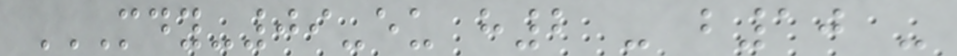MDY-09-EU H2 - B10 -
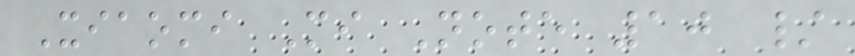Xiaomi Mi Note 10 /
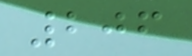206
